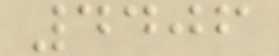4406
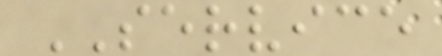SERVICE
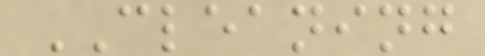CLEANING
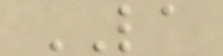LA
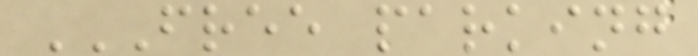FREE PARKING
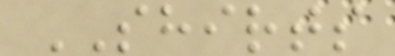SHIRTS
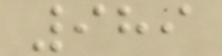989
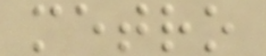metro
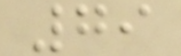79
